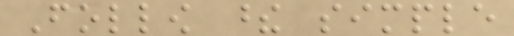Follow these simple
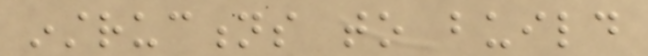instructions to build
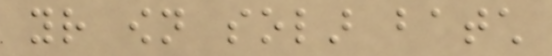your own solar batch
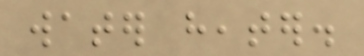water heater.
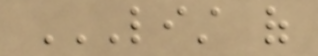LIST OF
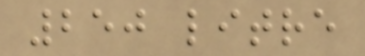250 litre
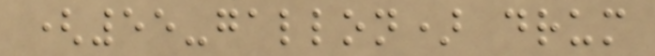(55-gallon) drum
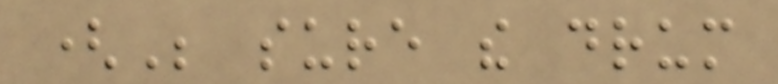(Be sure the drum
